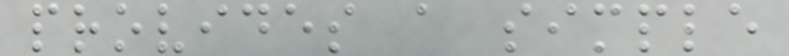provides a simple
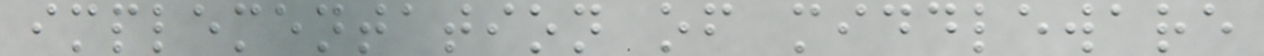implementation of middleware
